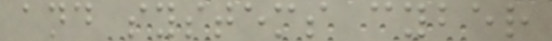and systems cyber
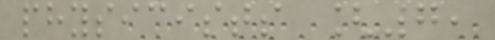physicists [7,
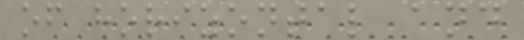of horizontal and
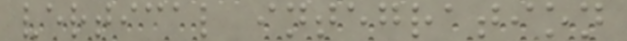vertical integration
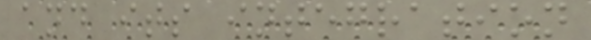and its integration
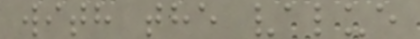with the value
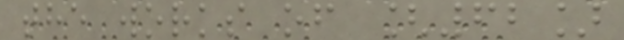the works of [62]
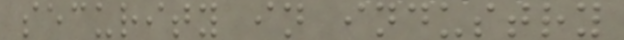security in industry
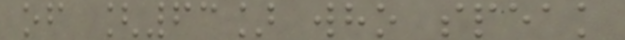of [63] who speak
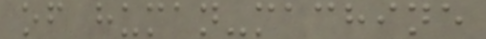of human-machine
